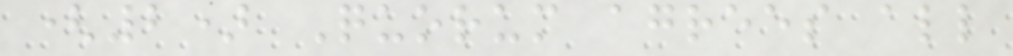(2) Quorum agrees all
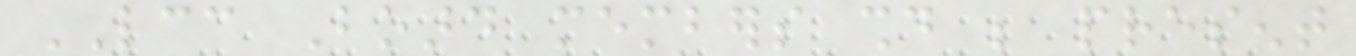LCC Board members should be present
